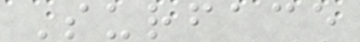Surface
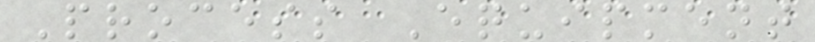Process Equipment
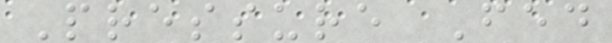Pressure Fed
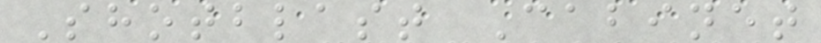Shotblast Cabinet
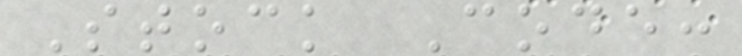Stock Code:
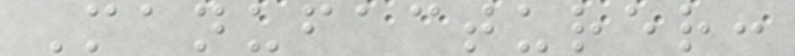Manufacturer:
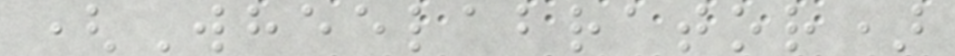(Wheelabrator)
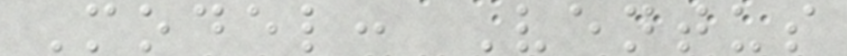Model: Ventus
